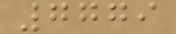7779
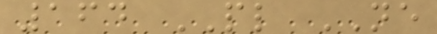164 PL NE
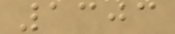1303
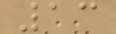13
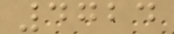4724
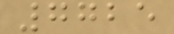7725
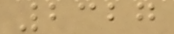2327
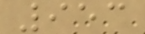953
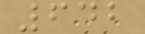642
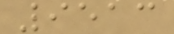9513
